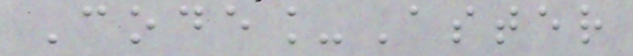Code_Aster
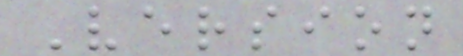Version
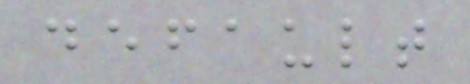default
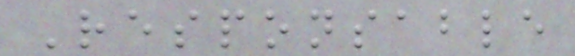Responsable
